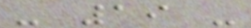- 19 -
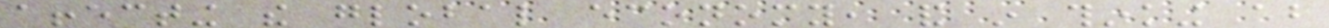affecting the global economy, and in thinking about
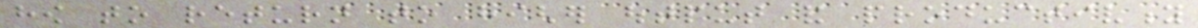how to return to higher output and productivity
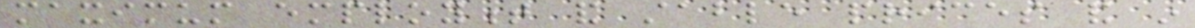maximum employment and stable prices and in
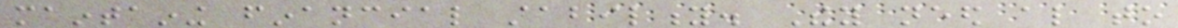maintaining financial stability. They need also to
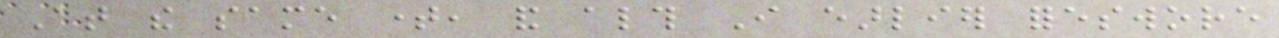At the same time, and although I earlier foreswore
